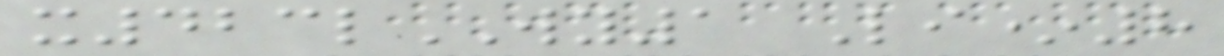x423lWY1 Li*8
